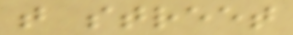t street
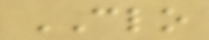CLO
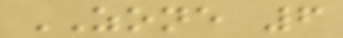ZONE 6
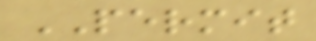PERMIT
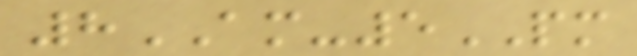8AM-5PM
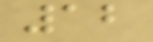12
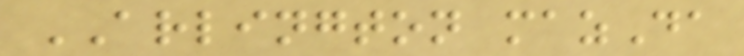ARLINGTON mazDa
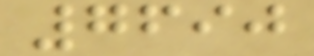7690
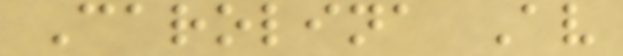Carolina Av
